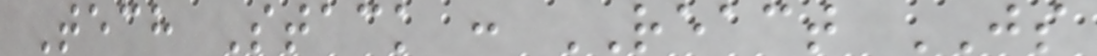Tech Stack : REACT JS
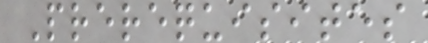Prerequisites
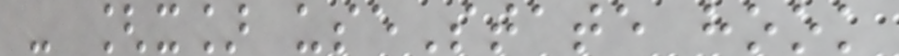- [x] useState hook
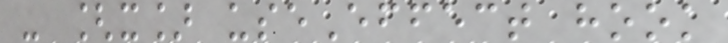- [x] useEffect hook
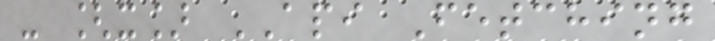- [x] API Fetching
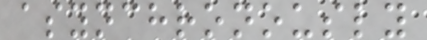asynchronously
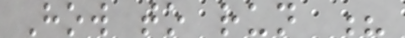How to run ?
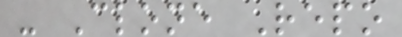- Clone Repo
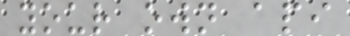your own api
